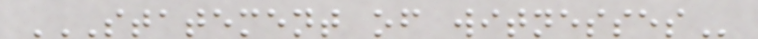STATEMENT OF WITNESSES
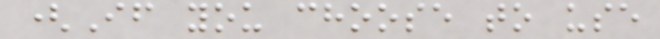(If you choose to use
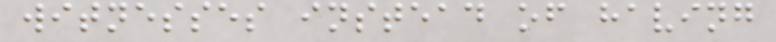witnesses instead of having
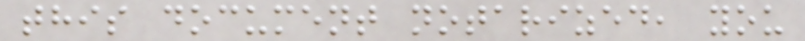this document notarized, you
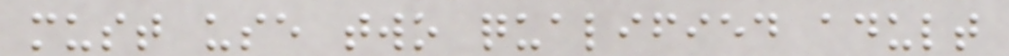must use two qualified adult
